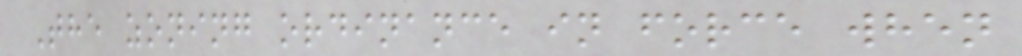The zoning ordinance in force when
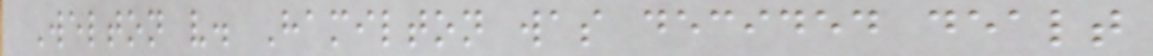Welton v. Hamilton was decided dealt
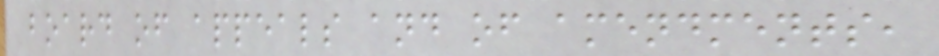board of appeals and of amendments,
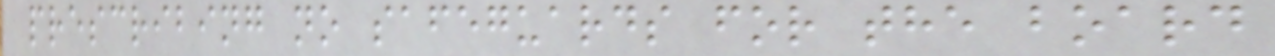prescribing no safeguards for the board
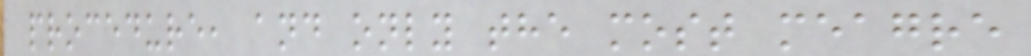procedure, and only the most meagre
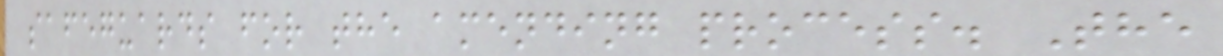safeguards for the amending process. The
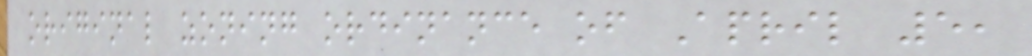original zoning ordinance of April 5,
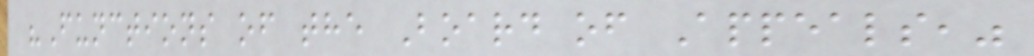"Functions of the Board of Appeals,"
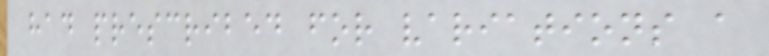had prescribed for variations a
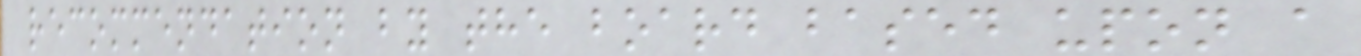recommendation by the board based upon a
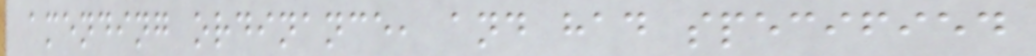amending ordinance, and had specified
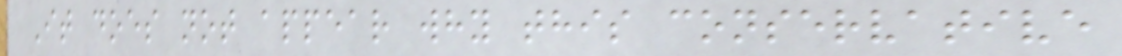It does not appear why this conservative
